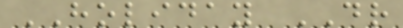HOLIDAY DR
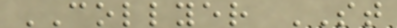COLLYER ST
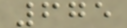675
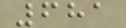681
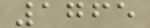1765
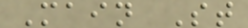Main St
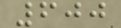600
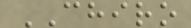CHIRO
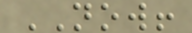NOW!
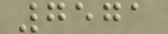7571
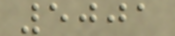5001
